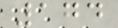174
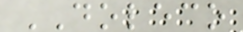DOLECO
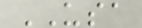USA
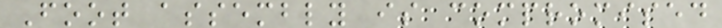Foot assembly is compromised
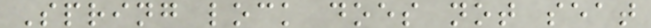Spring lock does not seat
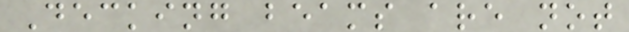Decking beams are not
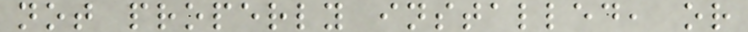not properly installed, or
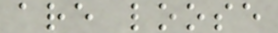are loose
